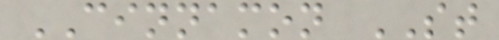CINNAMON ST
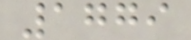1779
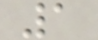1
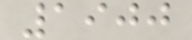1900
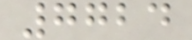7724
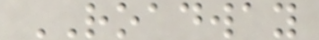ROADWAY
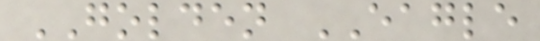GOLDEN EAGLE
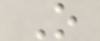O
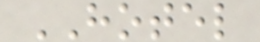HOTEL
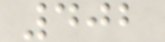402
